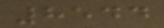8544
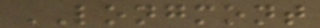LONGMONT
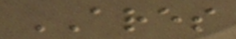ARES
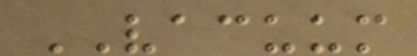VACUUM
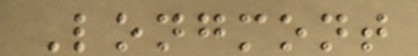Longmont
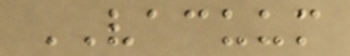VACUUM
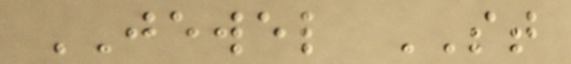JEWEL ST
